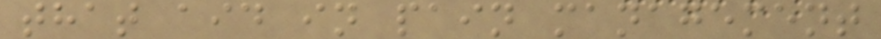that aid in pain management
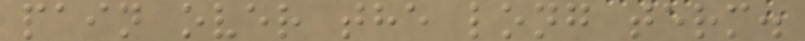pain over the long term.
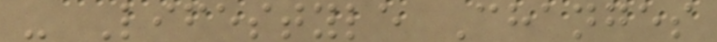- Lifestyle Changes
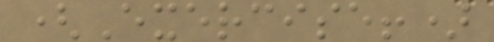(Exercise!)
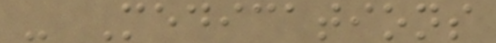- Medications
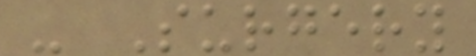- Surgery
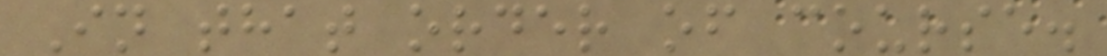In that order of course.
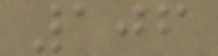106
